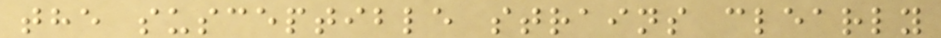the susceptible strains clearly
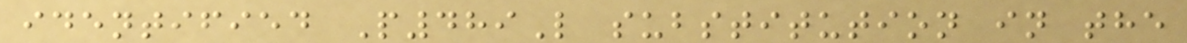identified P489L substitution in the
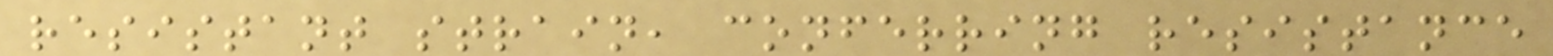resistant strain, conferring resistance
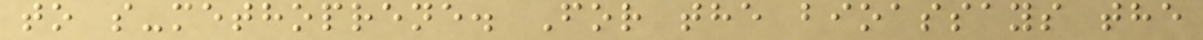to s-methoprene. For the bioassays the
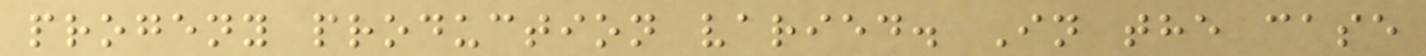progeny production varied. In the case
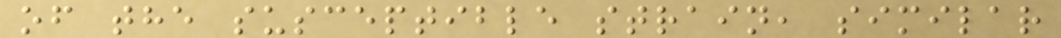of the susceptible strain, similar
